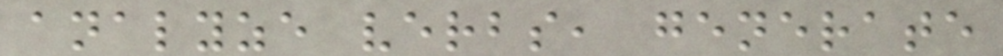analyze verbs, generate
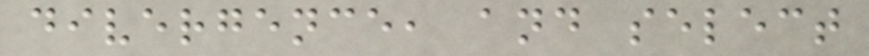divergence, and select
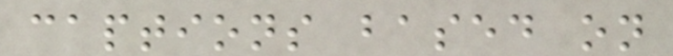captions based on
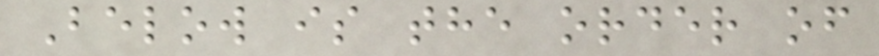Below is the order of
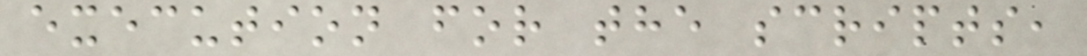execution for the scripts,
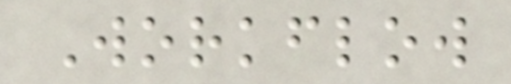Workflow
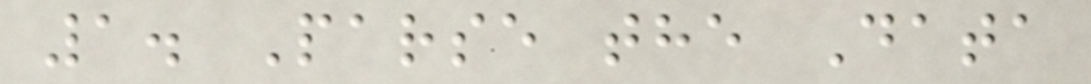1. Parse the Data
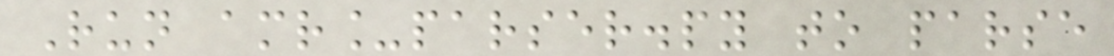Run amr_parser.py to parse
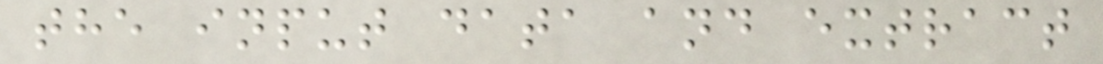the input data and extract
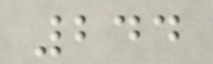244
